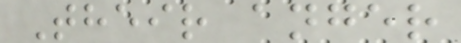Their anger
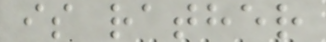is rather
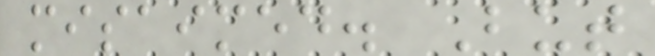misaimed. But
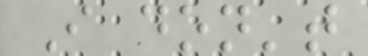I don't
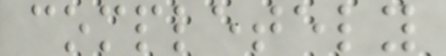completely
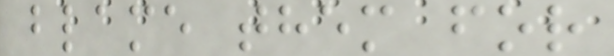blame them for
